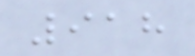918
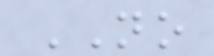NO
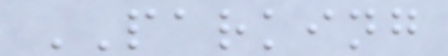PARKING
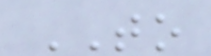TO
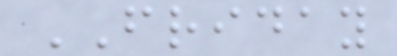FRIDAY
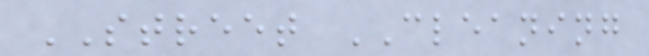STREET CLEANING
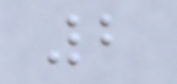2
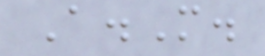A.M.
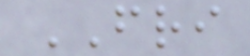FRI
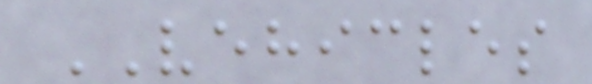VEHICLES
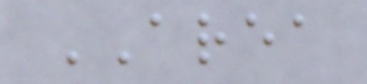AREA
